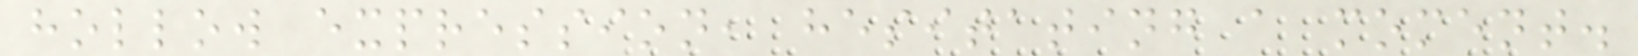hollow expression, hesitating a moment.
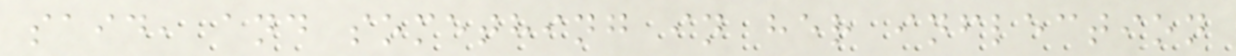said, and something in her inflection
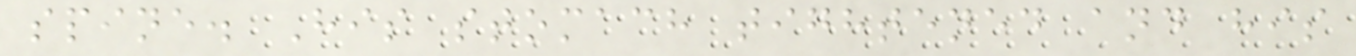spine. His stomach tightened and his
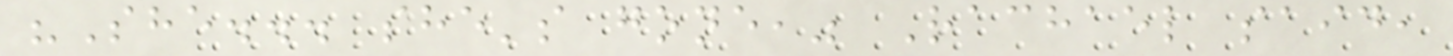"She... she's gone," Rachael said,
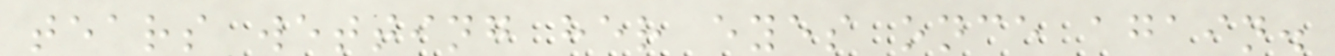tears wetting her eyes once again.
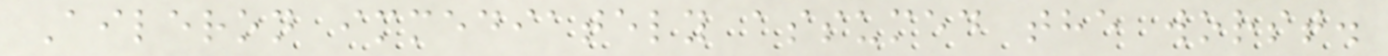Aileron immediately assumed the worst.
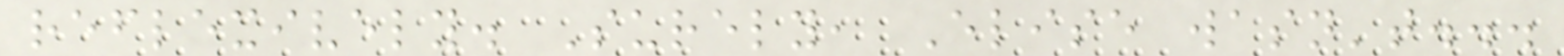reflexively. Surely, Elise wasn't...
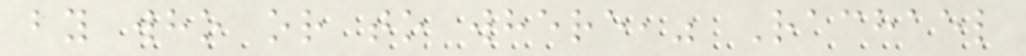by who or to where," Rachael
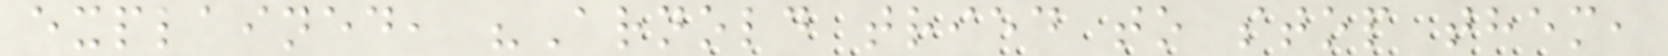explained, "Arnold tried to stop them,
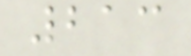213
